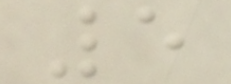5
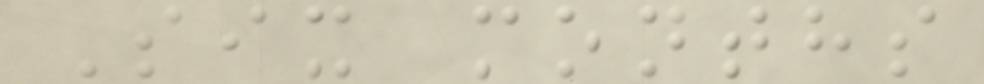Six months
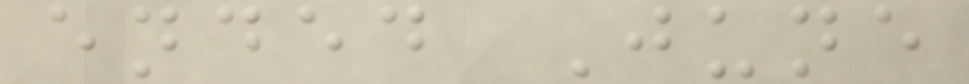ended June
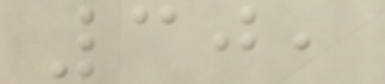30,
